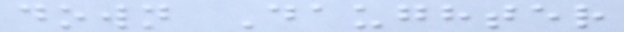down Daughter
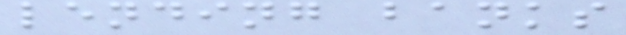lending banks
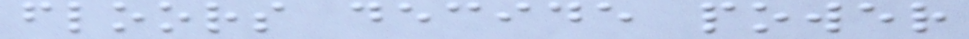floors decide power
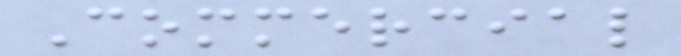Commercial
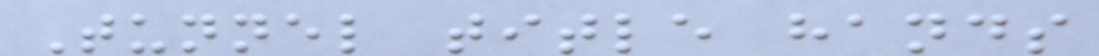Tunnel title hands
